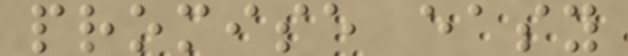promise easy
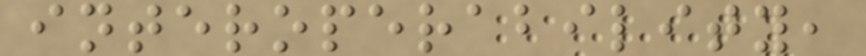interoperability,
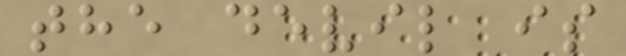the devil is
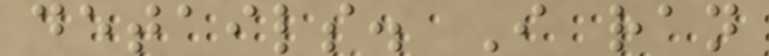details. I ran
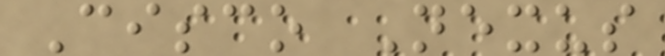Cisco Nexus
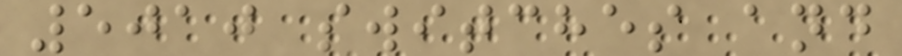5010 switches and
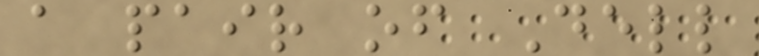a pair of Dell
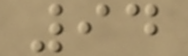94
